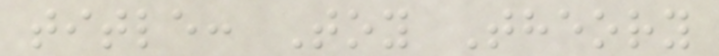title: Toy Theory
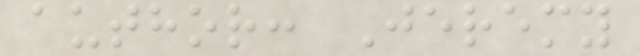author: Jeremy
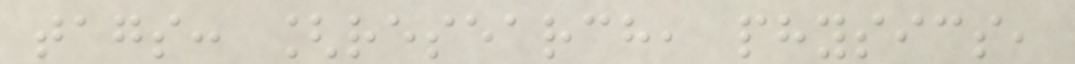tags: [research, physics,
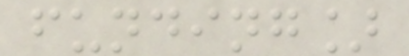funding]
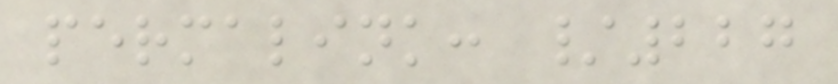permalink: /227
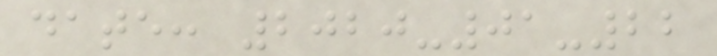date: 2020-01-22
